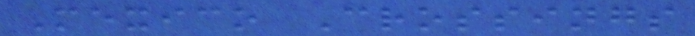Mexico Crossings
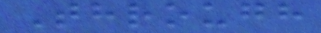Through
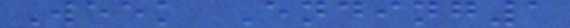Week Ending1
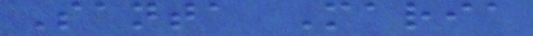Santa Maria
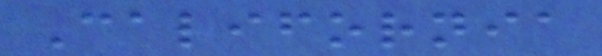California
